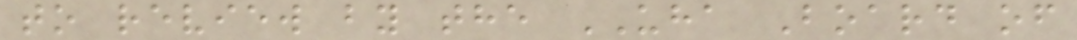to review by the UHA Board of
